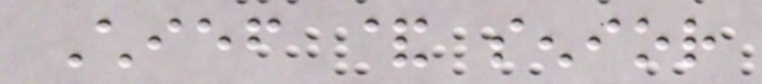Chief & senior
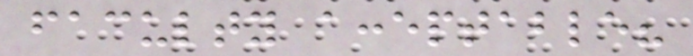faculty acceptable?
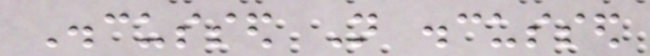Discussed Not discussed
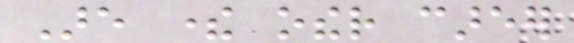Are there other career
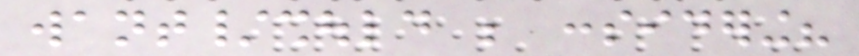want/should be considering?
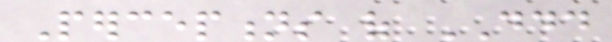Perceptions of DDD
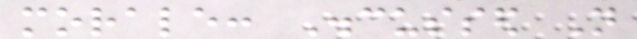morale: Discussed Not
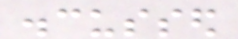discussed
